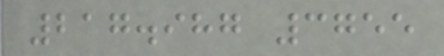217.987 3755
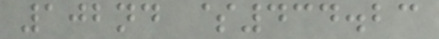102nd $434.23
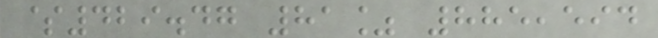$429.47 81% 885,594
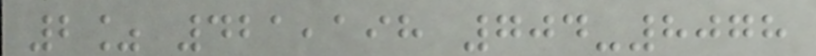2% 421,198 704-8078
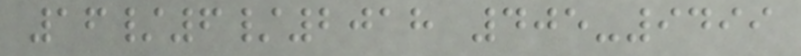16/6/2018 405-9499
